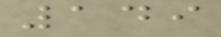149
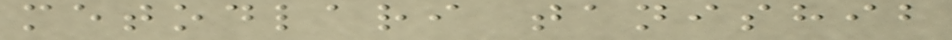metodlari tanishib
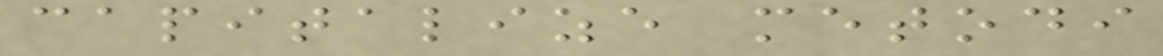capitalize metodi
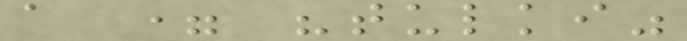a = "tulki"
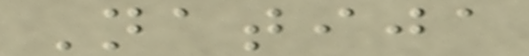Natija
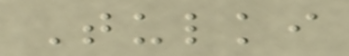Tulki
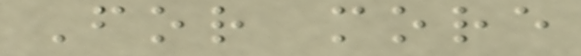For more
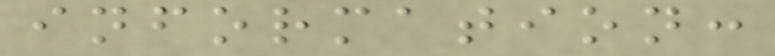information:
